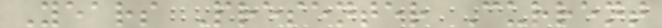Years Presenter Current
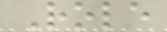Role
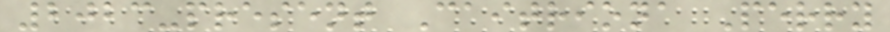2023-present Caitriona Perry
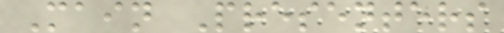Main Presenters
